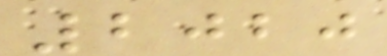2020
